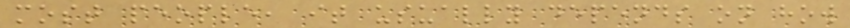most people, it usually depends on how
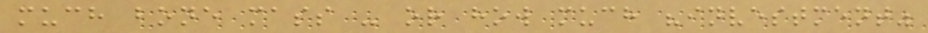much bone mass - or how much "investment"
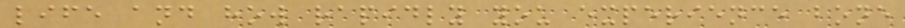life and how rapidly you experience bone
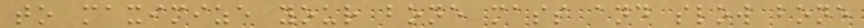to maximize your bone mass and slow bone
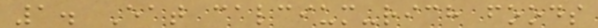1. Eat calcium-rich foods
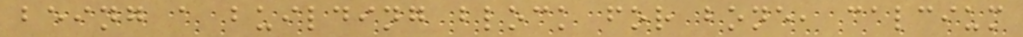being a building block for bone, calcium
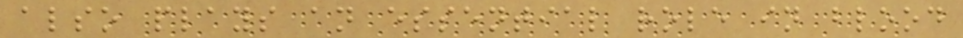also plays an essential role in blood
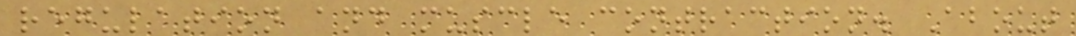regulation and muscle contraction. About
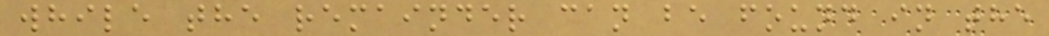while the remainder can be found in the
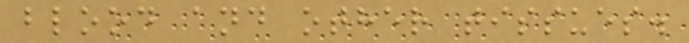blood and other tissues.
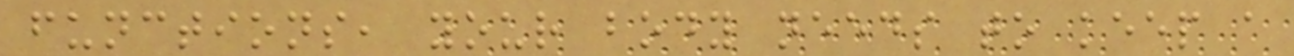functions, your body needs to keep a
